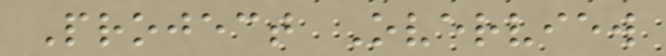Project Overview
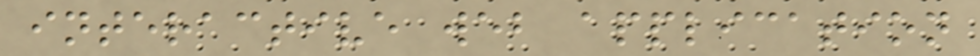interactive web application
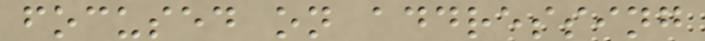focused on addressing
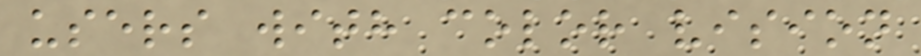users with color vision
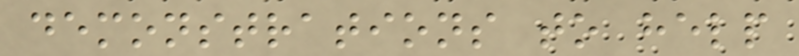demonstrations to help
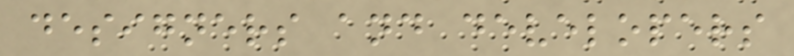designers and developers
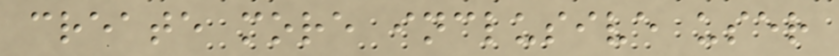create more inclusive user
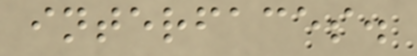interfaces.
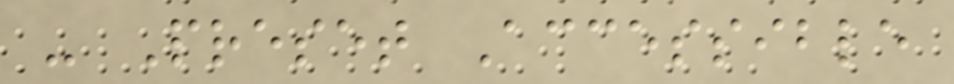- Preset Accessible
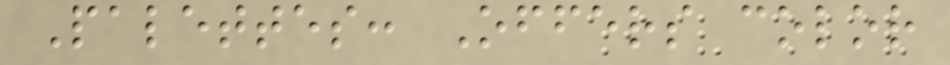Palettes: Offers color
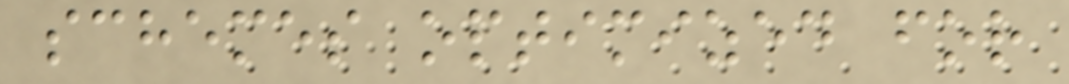schemes optimized for
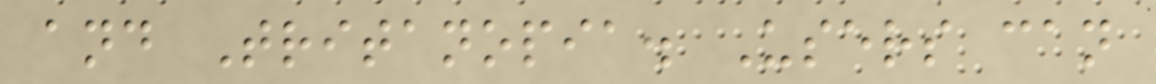and Tritanopia. Users can
